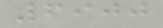6900
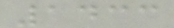1433
